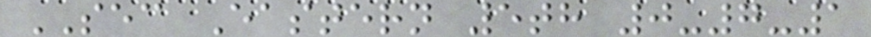SEC Eastern 5th 0-7-1
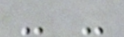- -
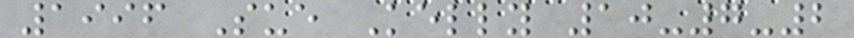1996 Sue Kelly 10-7-2
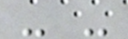- -
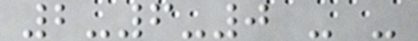2-6-0 - -
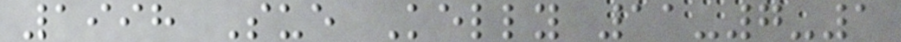1998 Sue Kelly 11-7-1
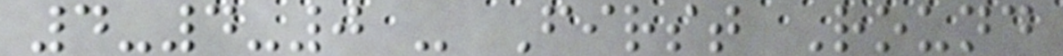4-4-0 - First Round
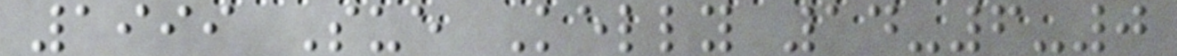1999 Sue Kelly 14-6-0
